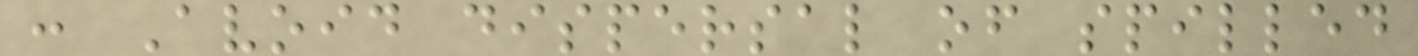: Avoid dispersal of spilled
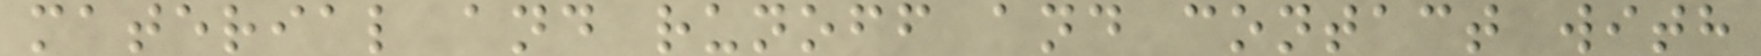material and runoff and contact with
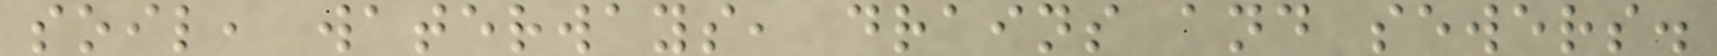soil, waterways, drains and sewers.
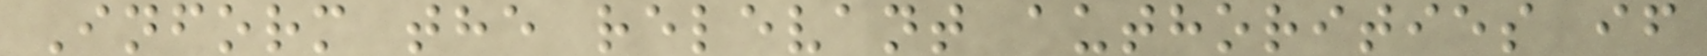Inform the relevant authorities if
